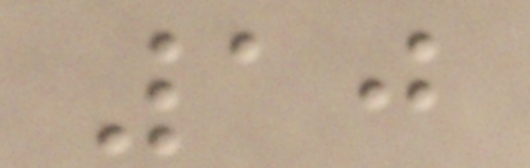10
